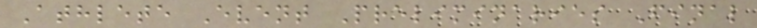Athlete Event Preliminaries Final
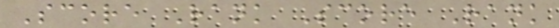Score Rank Score Rank
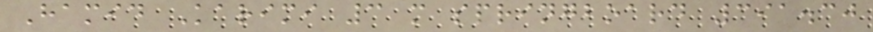Hamid Karimi 3 m springboard 391.30
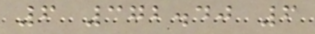6 372.40 6
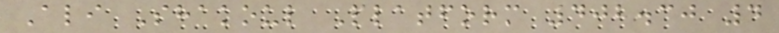Ali Shakoul Platform 402.30 4
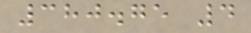380.75 4
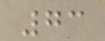73
